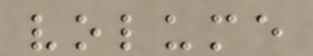volume
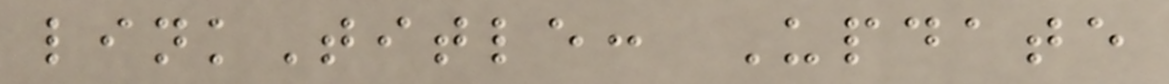linkTitle: Update
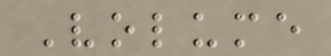Volume
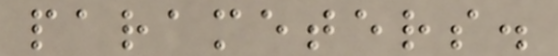parameters.
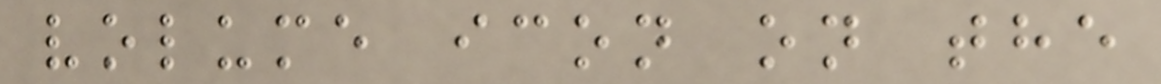volume icon on the
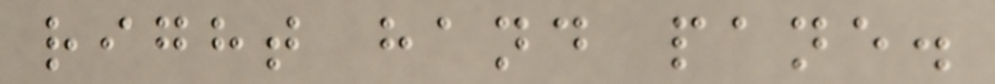right hand pane.
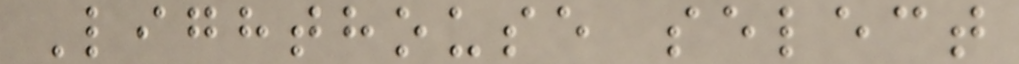Lighthouse select
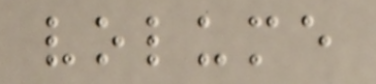volume
